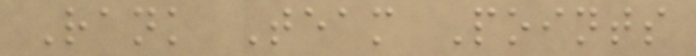Rank Team Points
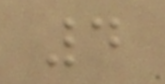4
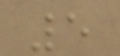5
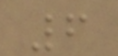6
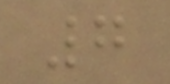7
